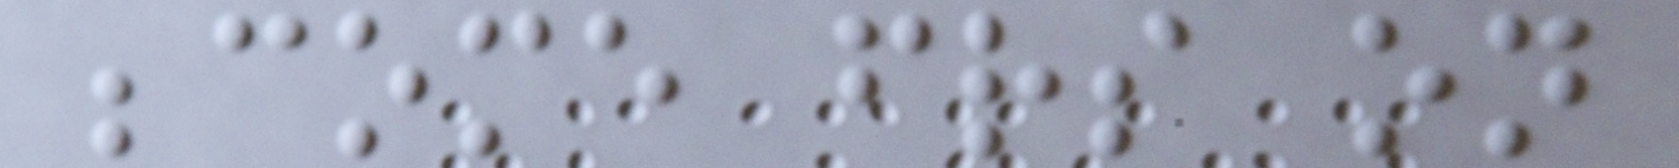become friends on
